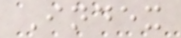Index
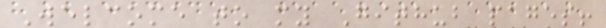Welcome to my Github pages!
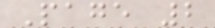Page 2
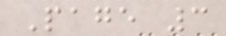Page 3
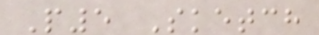P5 Sketch
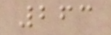263
